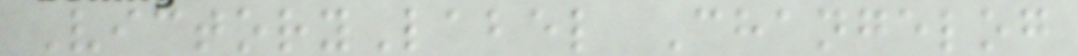VictoryLabel Changelog
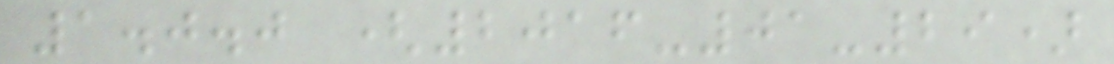1.0.0 (2016-01-29)
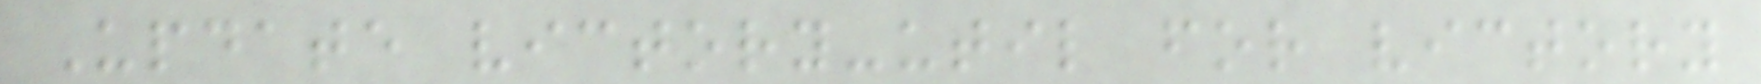Update victory-util for victory
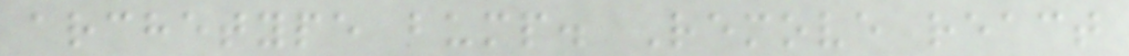archetype bump. Remove react
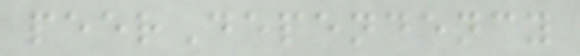peerDependency
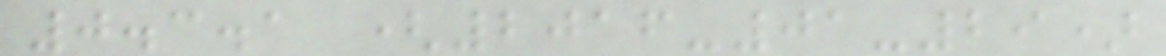0.3.1 (2016-01-29)
